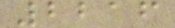2216
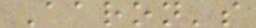Aaron's
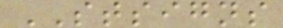STSIGNS
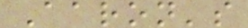Aaron's
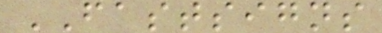FASTSIGNS
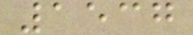1537
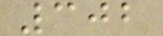302
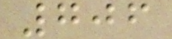706
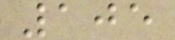105
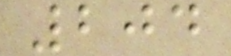204
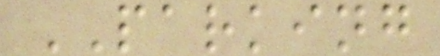PARKING
